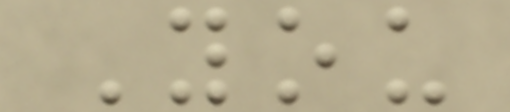You
